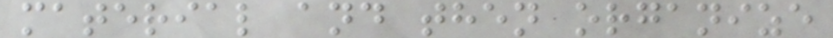material and then organize
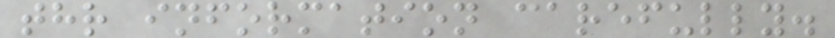thr information carefully.
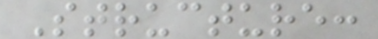Structure:
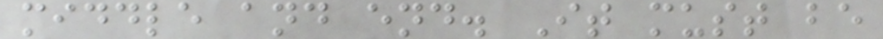middle and end. It must be
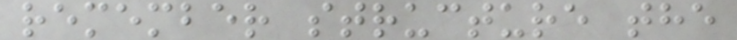remember structure the
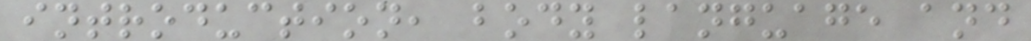introduction, body language and
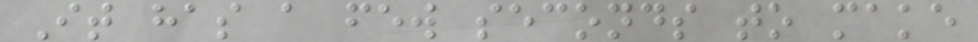It has a few seconds to make
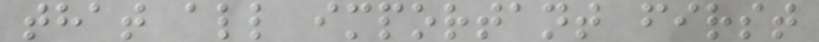that all important first
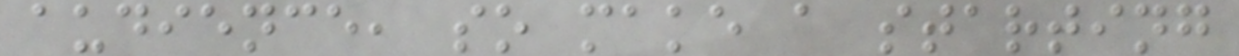audience, so make a starting
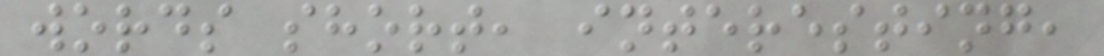words short, interesting,
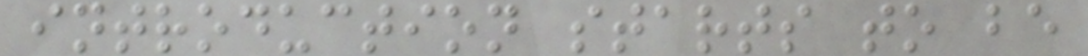introduction starts to be
